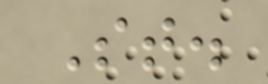St.
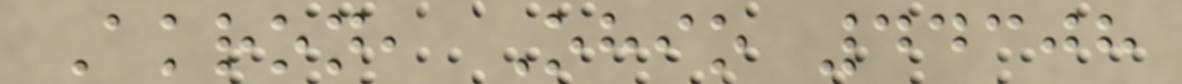Akron, Ohio 44308
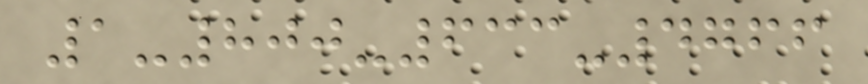1-800-633-4766
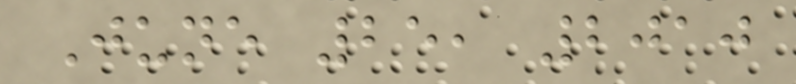June 25, 2010
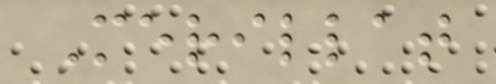Merillat
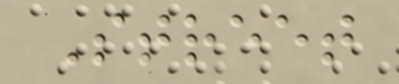Street
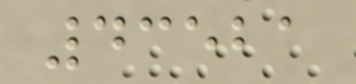43521
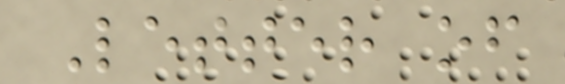Letter of
